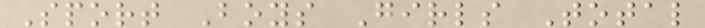Sport Boys Girls Total
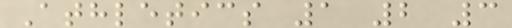Athletics 1 2 3
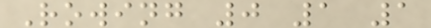Rowing 0 1 1
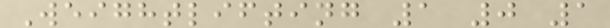Weightlifting 1 0 1
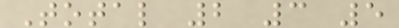Total 2 3 5
